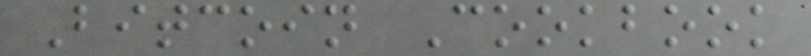Bitcoin Cookbook
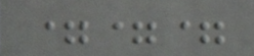===
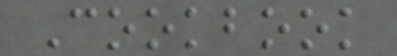Cookbook
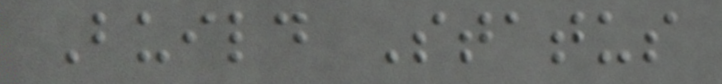Build Status
